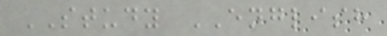STUDY ENGLISH
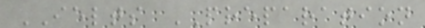IELTS PREPARATION
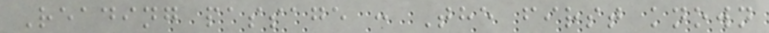Reading passage : The first known
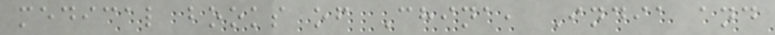medical books of China, India and
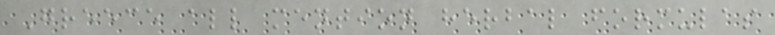Greece all mention herbal formulas
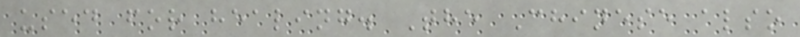used for healing. The Chinese also
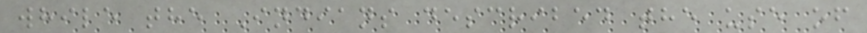while the Indians described the use of
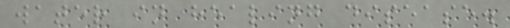water in healing disease.
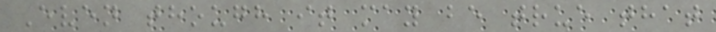Even though it may be true that
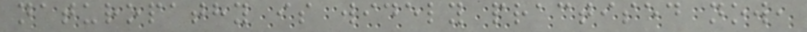naturopathy is widely practised now,
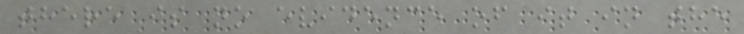there is no evidence of it in the
